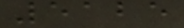5125
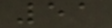51
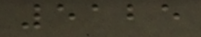5125
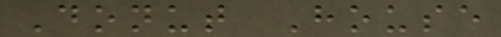Donut House
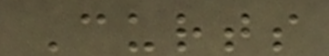Curts
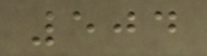504
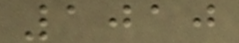1010
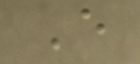E
